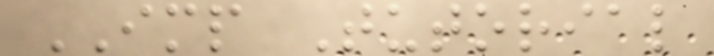IMP Tutorial
